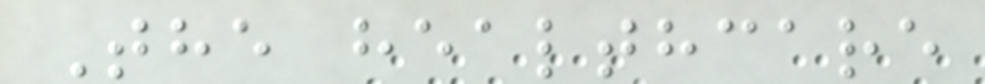The healthcare
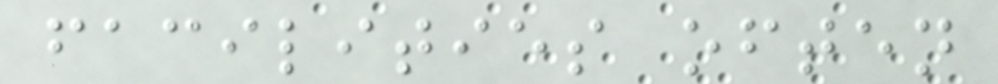facilities often
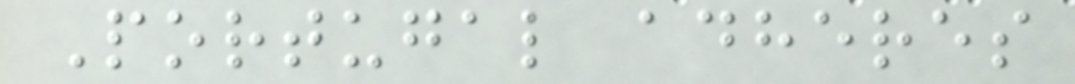Portugal adheres
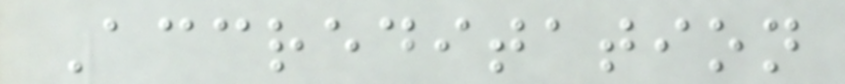Accreditation
